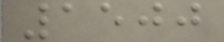1500
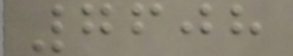7608
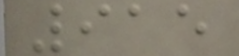915
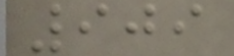909
